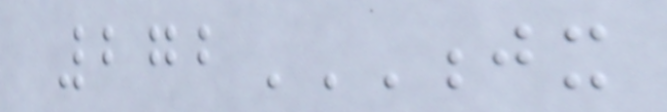272JX
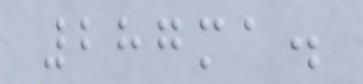287ma.
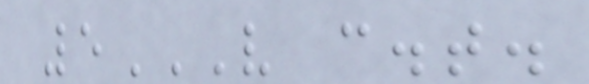5V C.T.
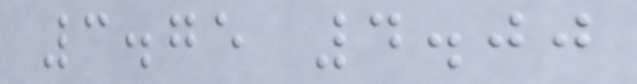3.75 4.00
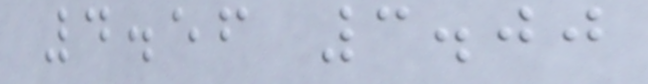4.56 3.00
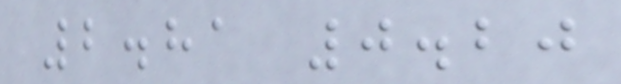2.81 0.20
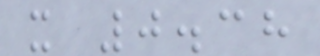x 0.38
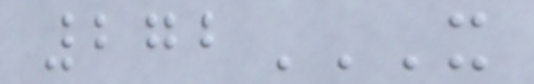272X
